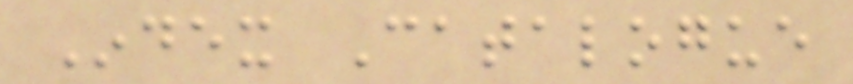Index Catalogue
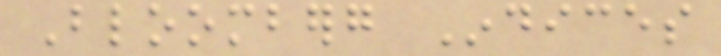Bloomberg Indices
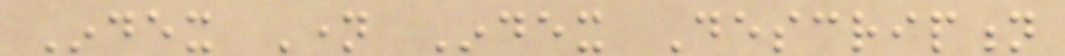Index Name Index Description
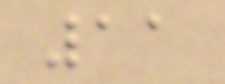11
